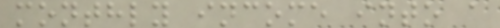monthly income into a
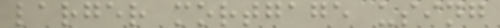larger mortgage using
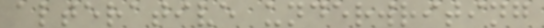alterative underwriting
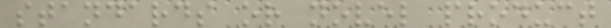standards or novel product
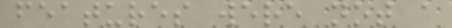features were not a
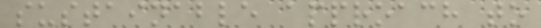sustainable approach to
